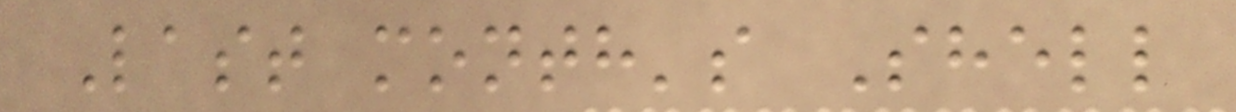Last month's Shell
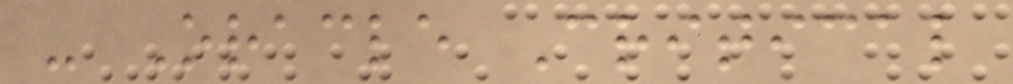- Oracle Critical
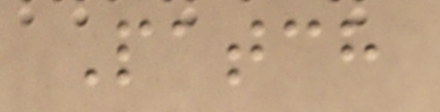Patch
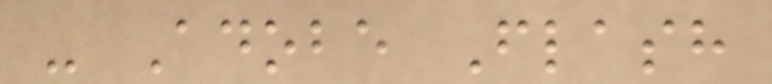- Adobe Flash
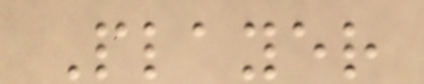Player
